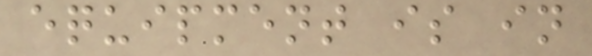equipment is in
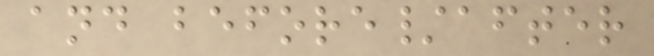and before/after
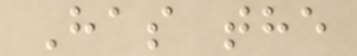Has the
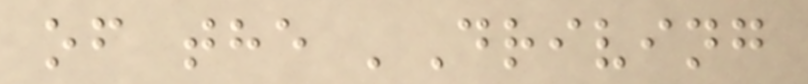of the 'Driving
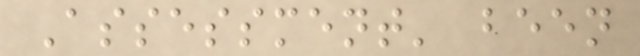Assessment' been
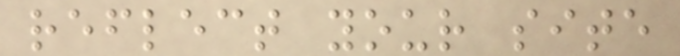reflect your site
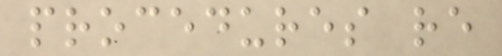procedures re
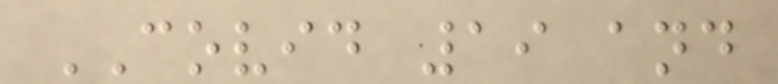COVID 19 and
